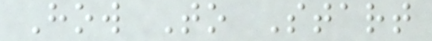How To Start
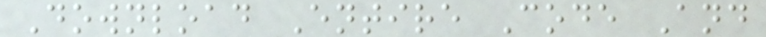Download Entire Code And
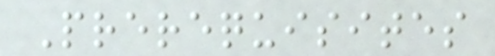Prerequisites
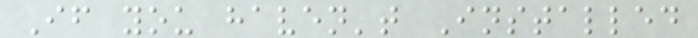If you haven't Installed
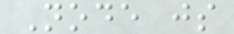Node js
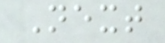Next
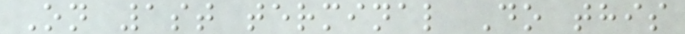On 1st terminal Do this
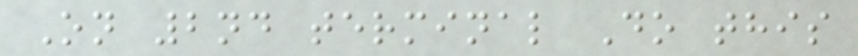On 2nd terminal Do this
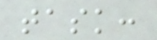task:
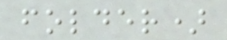folder)
